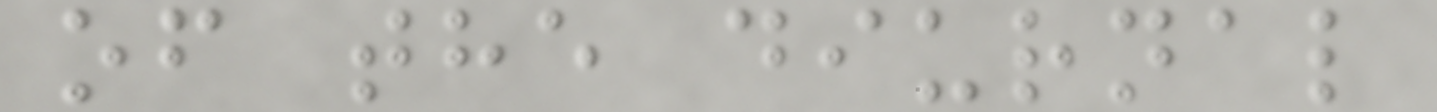of the diurnal
